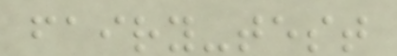fairy-test
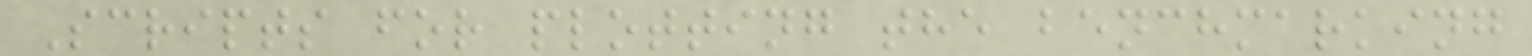Scripts for plotting the benchmarking
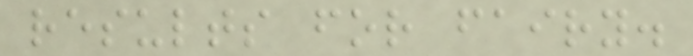results for fairy.
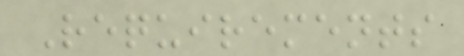Requirements
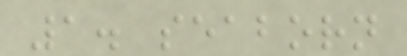1. seaborn
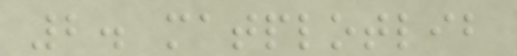2. matplotlib
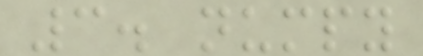3. numpy
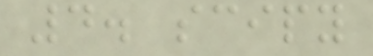4. scipy
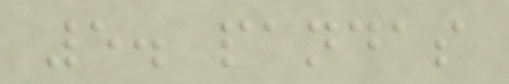5. pandas
